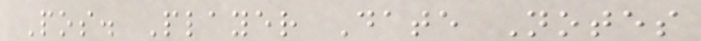Pos. Player Date Notes
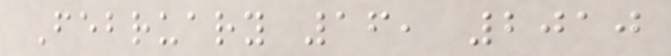February 16, 2010
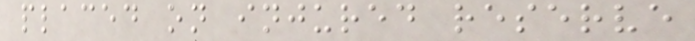placed on injured reserve
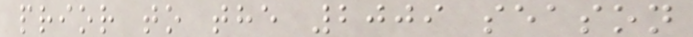prior to the 2009 season
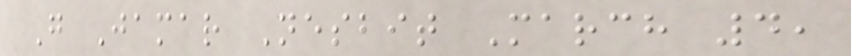G Jamar Nesbit March 4,
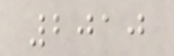2010
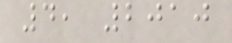4, 2010
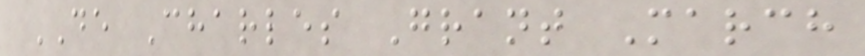DE Charles Grant March
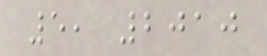5, 2010
